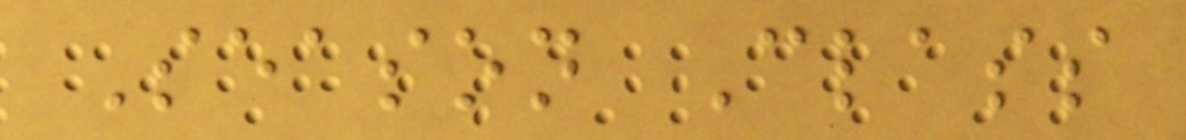Season Class
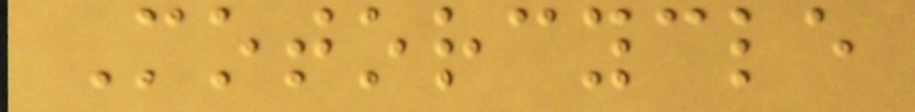Motorcycle
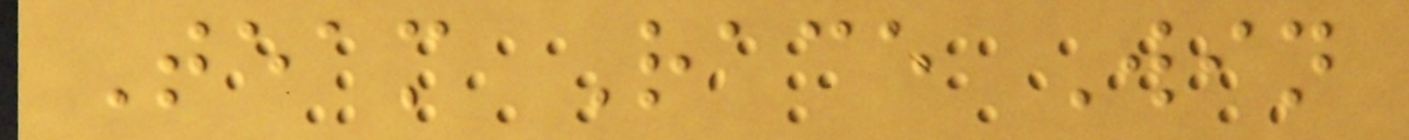Team Race Win
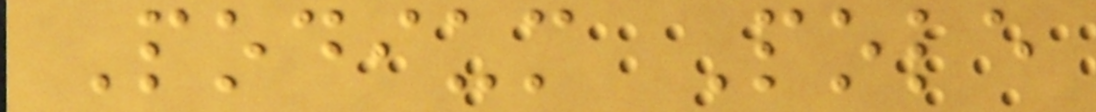Podium Pole
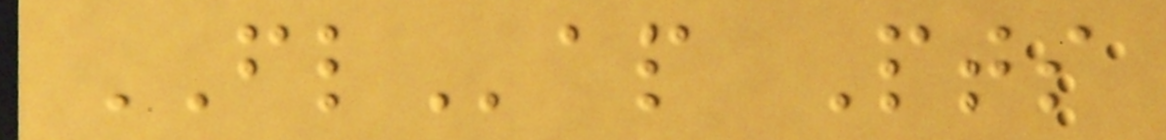FLap Pts
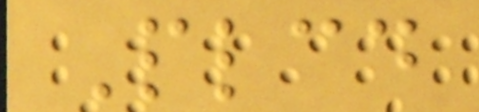Plcd
